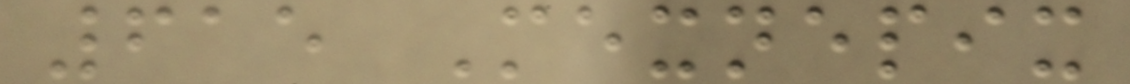615 Mexnepix
